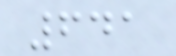641
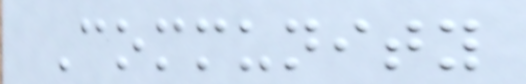Community
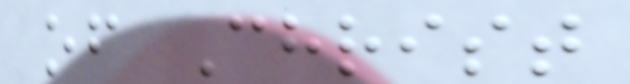of Christ
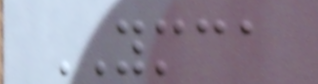YMCA
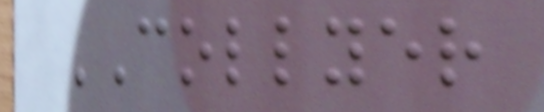COLLYER
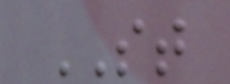ST
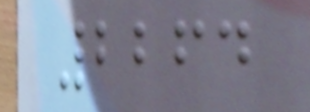2264
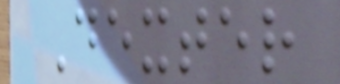Dexter
